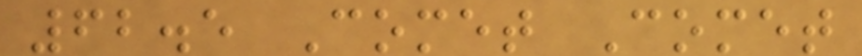62.5 Comet Comet
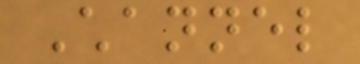Channel
